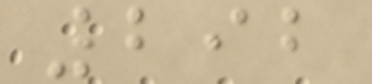292
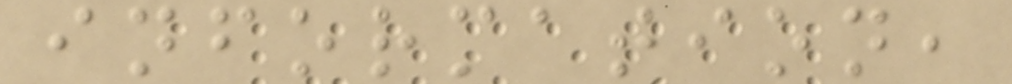information,
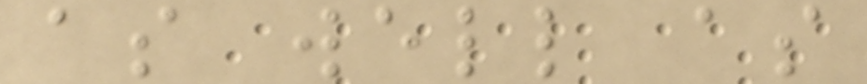as well as
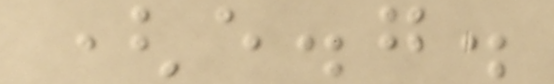(e.g.
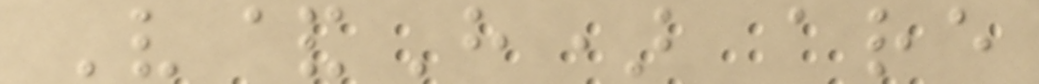V&H) are
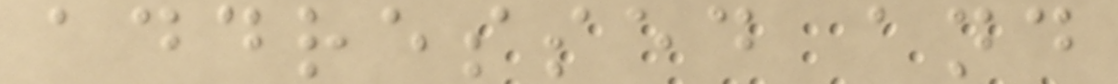addressed and
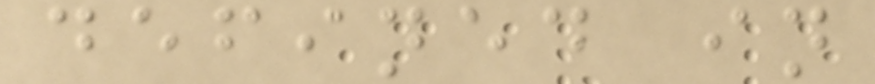defined in
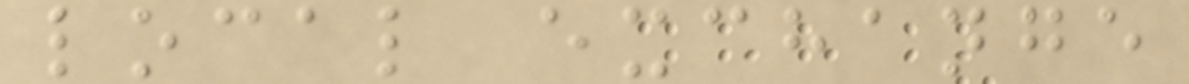local exchange
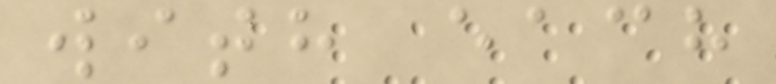with each
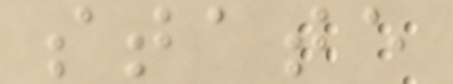state
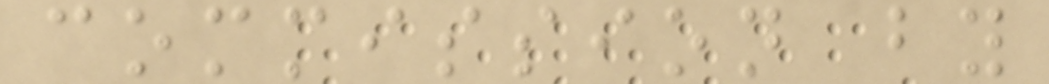commission by
